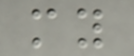my
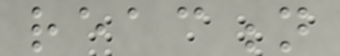reaction
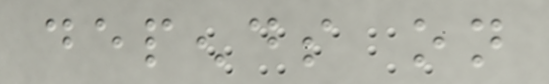depends on
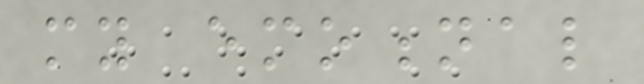my emotional
